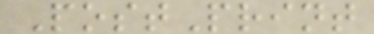PostPrint
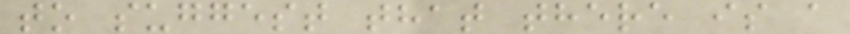to suggest that there is a
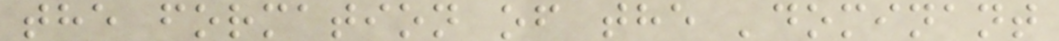the formation of the 'dominant
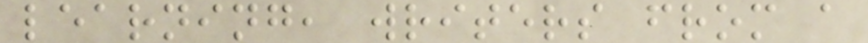learning, writers from a
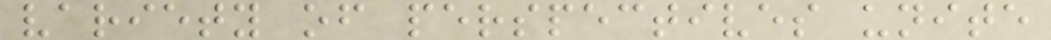variety of perspectives unite
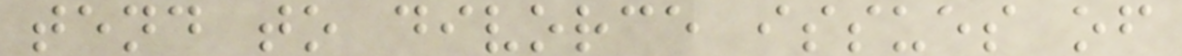tend to divorce issues of
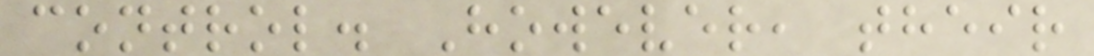control. However, their
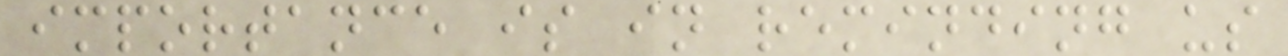importance is in reminding us
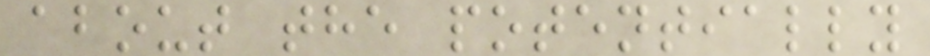about the potentially
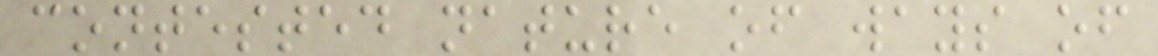contested nature of ways of
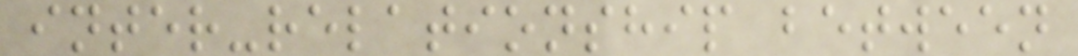inter-relationship between
